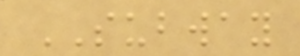SUBWAY
